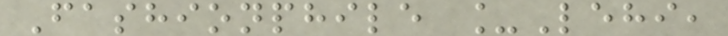Fashionphile _Lehi,
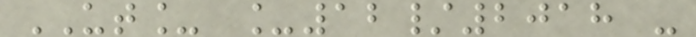UT_ _12/2018 -
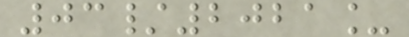03/2021_
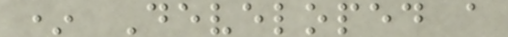* Developed a
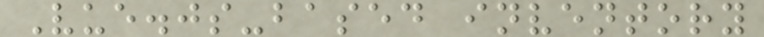Vue.js-based inventory
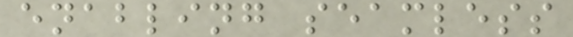enabling seamless
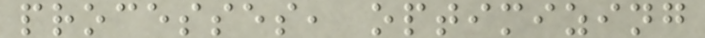processes, optimizing
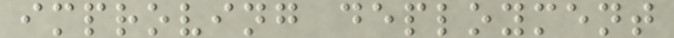improving deployment
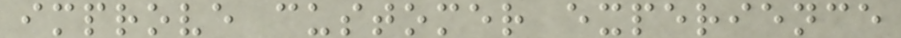improve customer experience
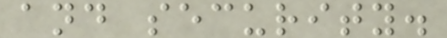and security.
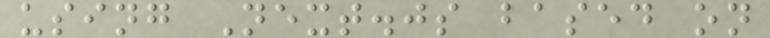using Next.js based on
